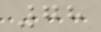78
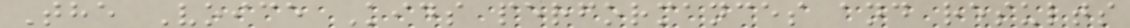The Voice Kids performances and results
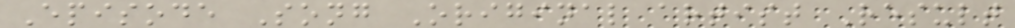Episode Song Original artist Result
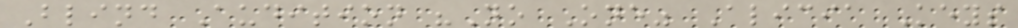Blind Audition "No One" Alicia Keys
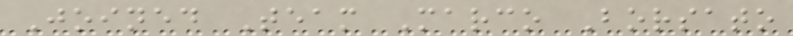Joined Team Marco Borsato
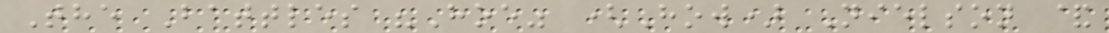The Battles "Hoe" (How) Nielson &
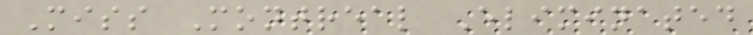Miss Montreal Eliminated
